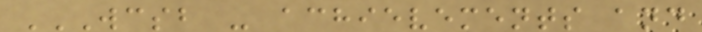WCSB - ACHIEVEMENTS AND
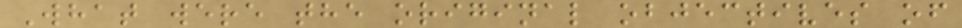What were the original objectives of
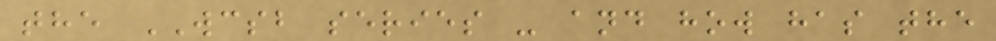the WCSB series - and how has the
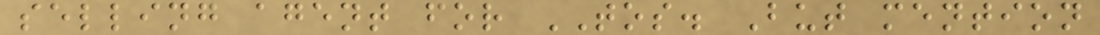selling agent for TOS. But mention
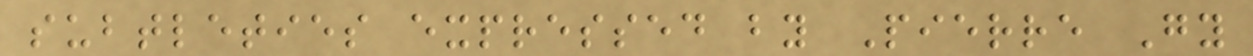subtleties expressed by Pierre Gy
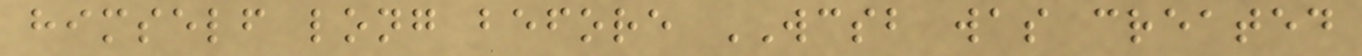himself long before WCSB was created
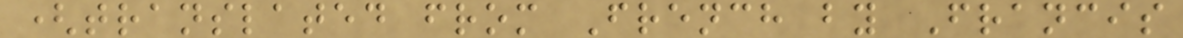(translated from French by Francis
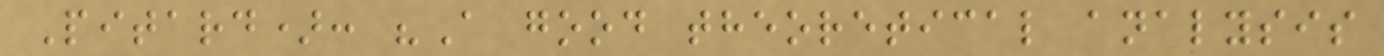Pitard): "A good theoretical analysis
